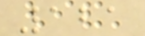121
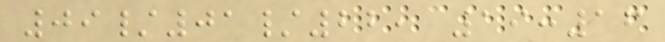09/01/22, 19:16
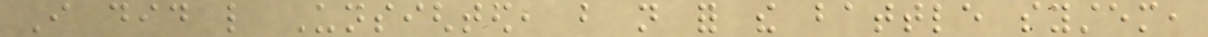I did like Unsighted, but not for the battle system,
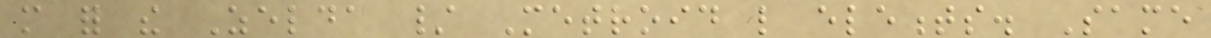more for the Zelda / Metroid like elements. Same
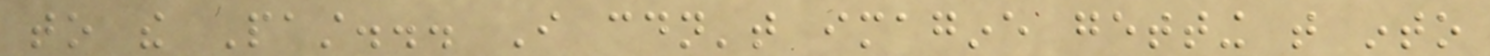to the Past... I couldn't imagine getting that into
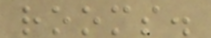rooms.
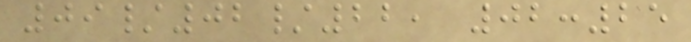09/02/22, 02:25
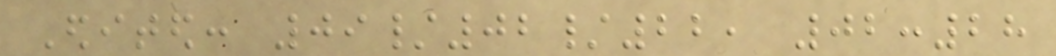Edited: 09/02/22, 02:28
